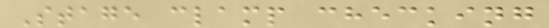Stage clamp checking
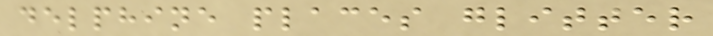delphine places glitter
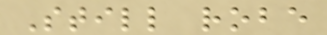Still robe
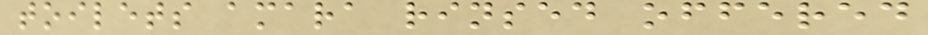toilets amara rinsed offered
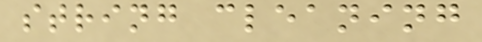string cleaning
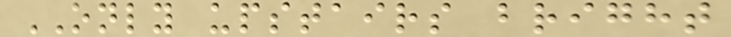ONLY upstairs bright
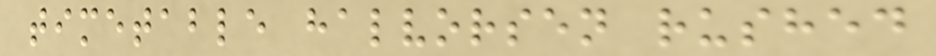timetable halvorsen rushed
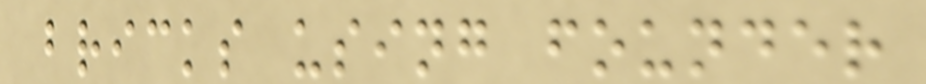bricks using founder
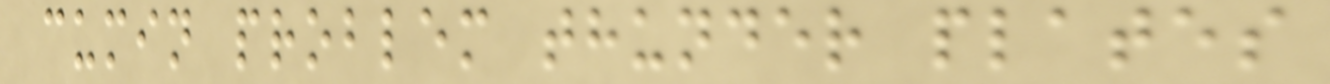cumin problem thunder plates
